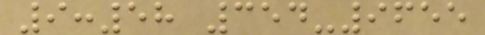9:58 354-9655
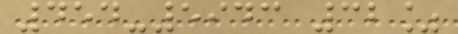454-5943 32%
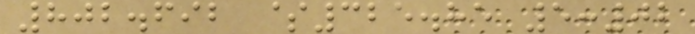802.692 $325.85 5:02
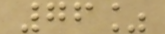76%
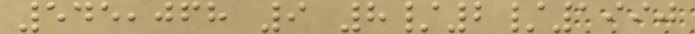545,068 9 8/2/1990
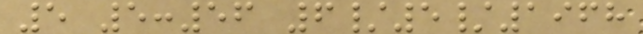5 5:56 6/5/1968
